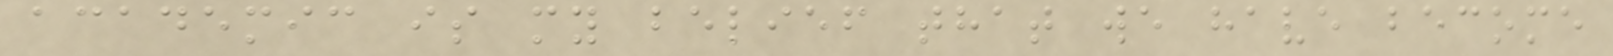academic is my belief that we have become
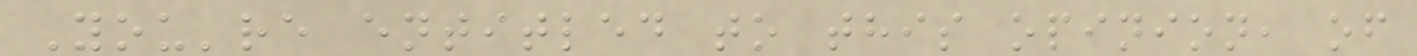You're entitled to this opinion, of
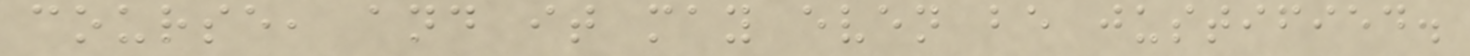course, and it may even be justified.
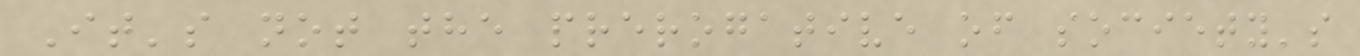It's not the prerogative of society's
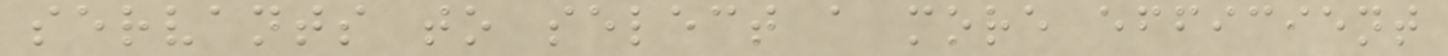servants to select a more efficient
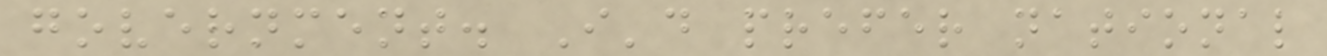government. I'd prefer national
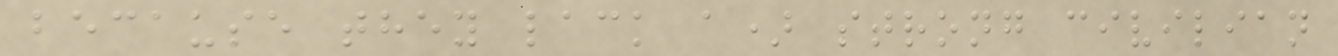because they lack a) strong civilian
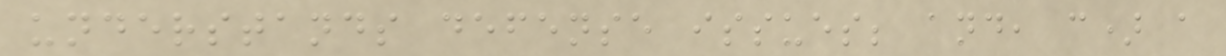understands defense issues; and, c) a
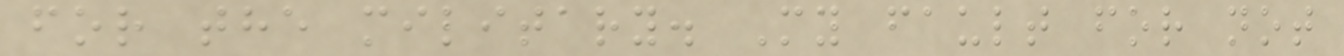for the military. My fault for not
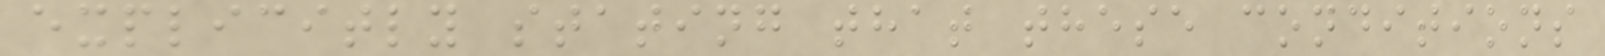explicitly stating that these conditions
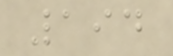194
